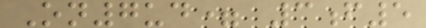On7ud= 3f5
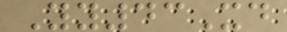Yy43Xd
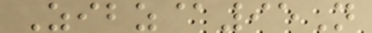Zibz@95N
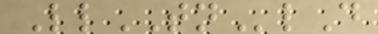LlTNlD
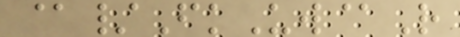@/FkUw@R
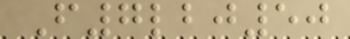F7lbj50
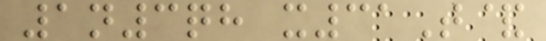1n3qh x31T&
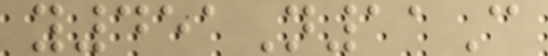y451N11C
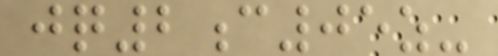jq2c05z-
